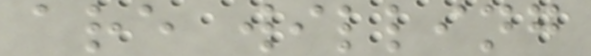are willing
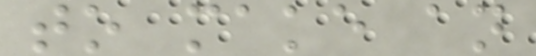to make an
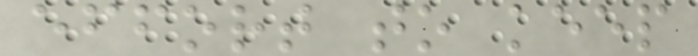effort to keep
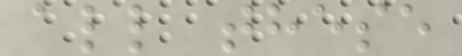all these
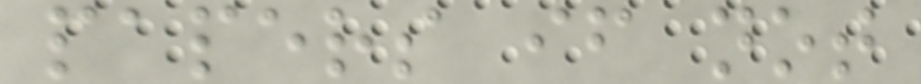papers if not
